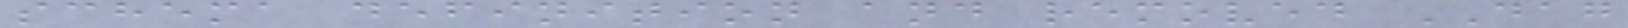schema definition and removed DAG
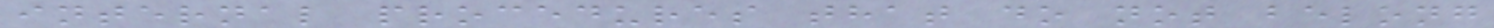internal procedures that do not belong
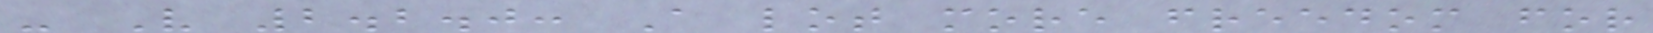- V 2.2.0: A lot more freedom for
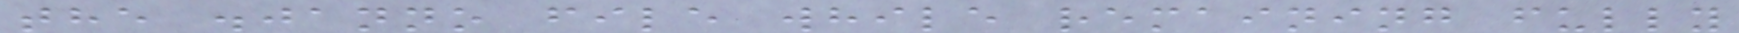the .janno file while remaining fully
